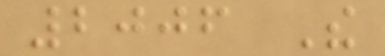2006 The
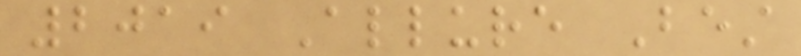2019 Allure Best
